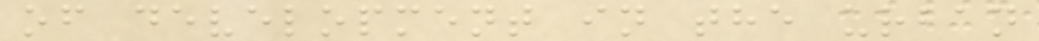of development in the urban
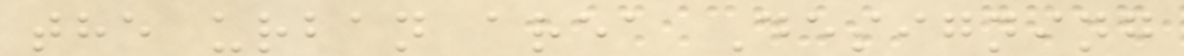the urban area Designing
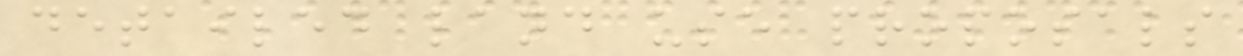detailed land use proposals
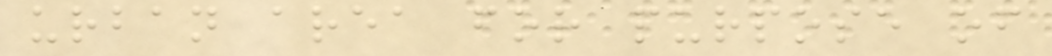urban area for purpose of
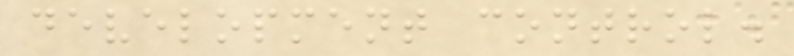development control.
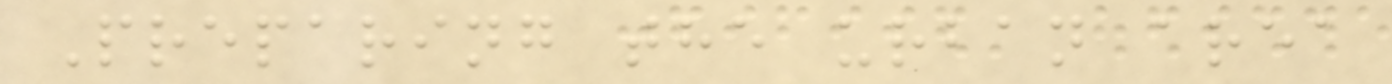Preparing the urban area
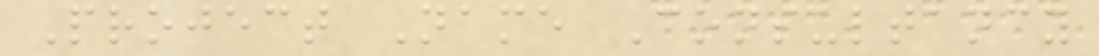Project Name Consultancy
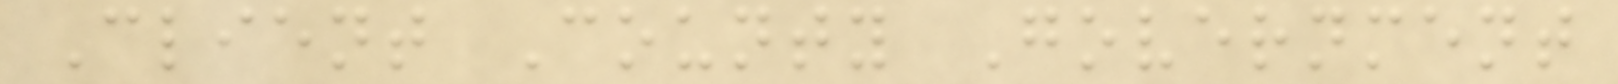Client County Government
